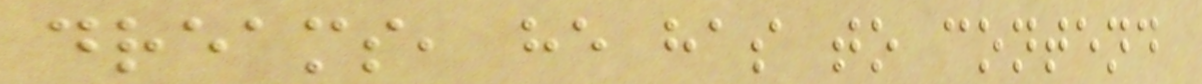dreams, he has to contend
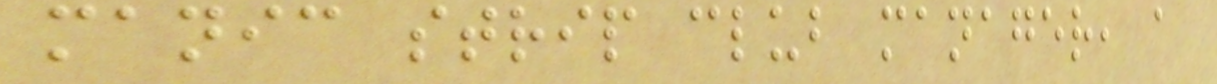manic strip club manager, a
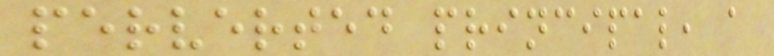perverted principal, a
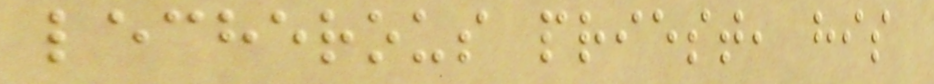lecherous priest, his
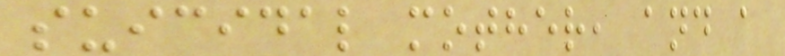suicidal mother, and a
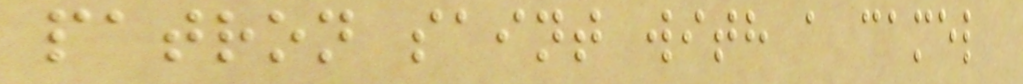patron saint with a camel
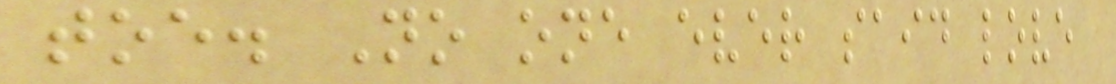toe. No one ever said love
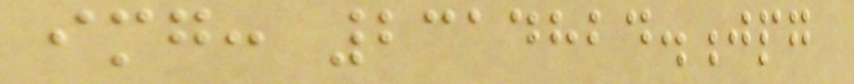img: 2314824.jpg
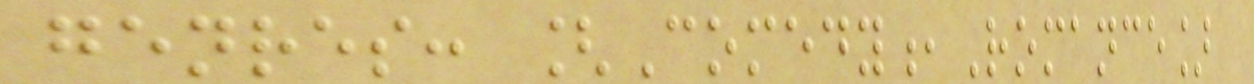genres: [Comedy,Romance]
